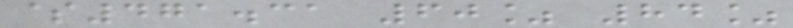$471.31 60% 84%
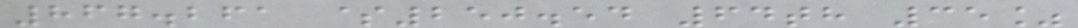867.261 $250.54 64th 35%
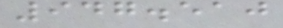947.510
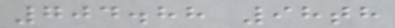704.88 98th
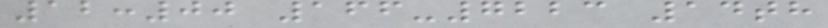12:00 166-7223 14th
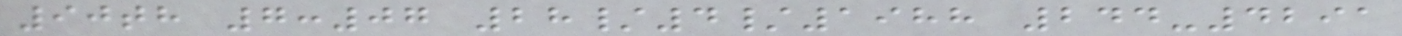90th 7:07 28/4/1988 244-4291
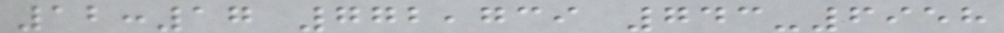12:17 772,739 743-6958
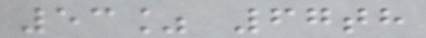53% 67th
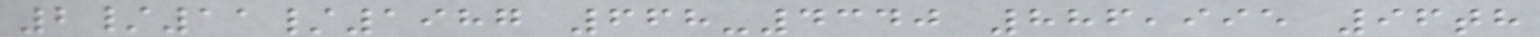2/11/1987 668-4340 886,995 96th
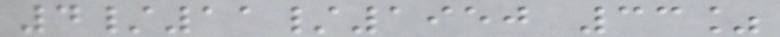4/11/1950 33%
